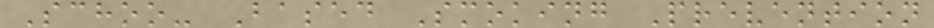Schoo- Based Smoking Prevention
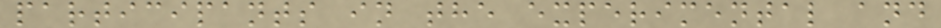participants in the experimental and
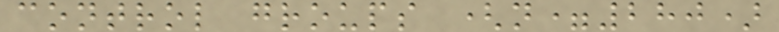control groups (n=280)
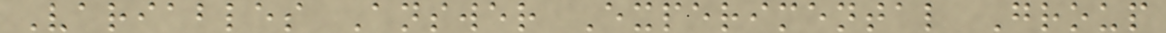Variables Answer Experimental Group
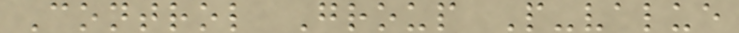Control Group P-value
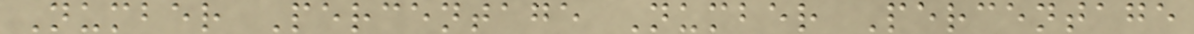Number Percentage Number Percentage
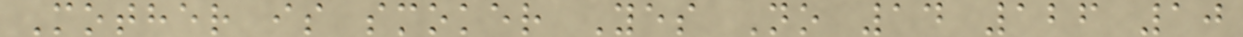Mother is smoker Yes No 14 126 10
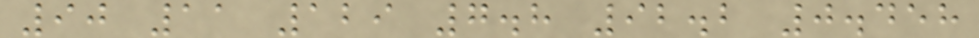90 11 129 7.8 92.2 0.458
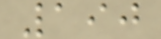190
